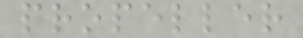propeller
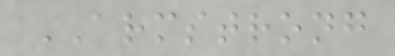ARMSTRONG
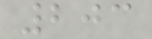203
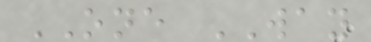ONE WAY
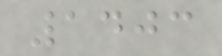1403
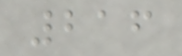216
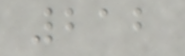212
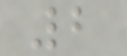2
